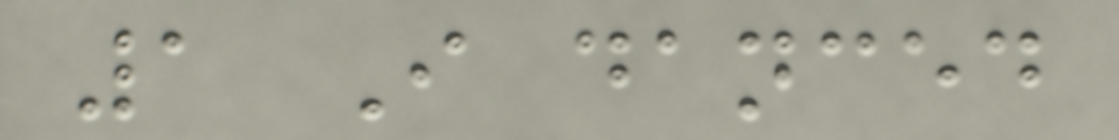1 I danced
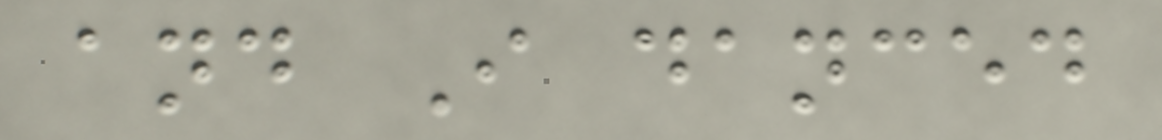and I danced
